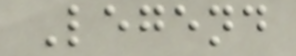Legend
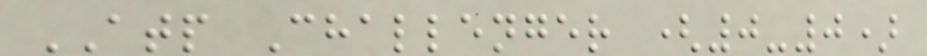ATP Challenger (0-0)
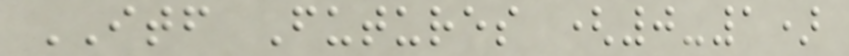ITF Futures (0-1)
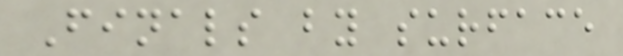Finals by surface
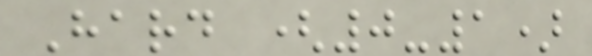Hard (0-1)
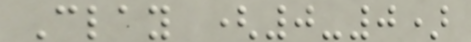Clay (0-0)
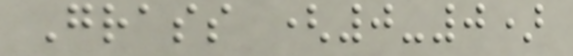Grass (0-0)
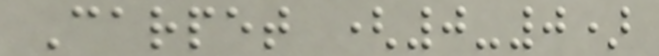Carpet (0-0)
